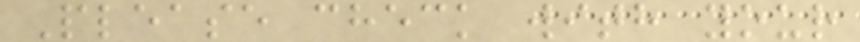Please check with your
